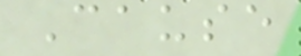Cause
